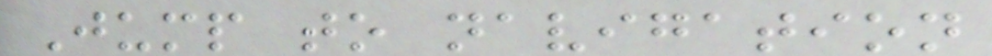Jump to navigation
